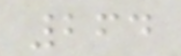264
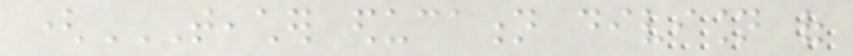(TEACHER EDUCATION DIVISION OF
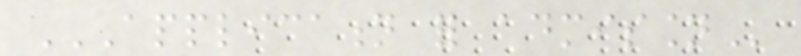APPLICATION FOR ADMISSION
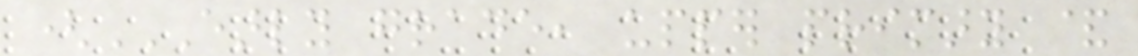(EARLY GRADE, UPPER PRIMARY &
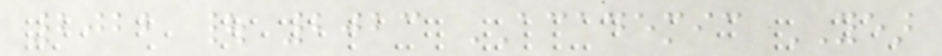2022 | 2023 ACADEMIC YEAR
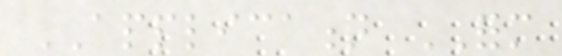APPLICATION FORM
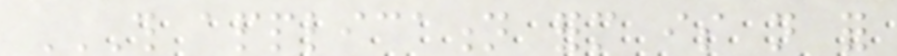THIS APPLICATION FORM IS NOT FOR
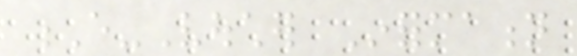E-Voucher Information
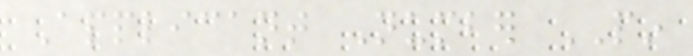Applicant Number PIN
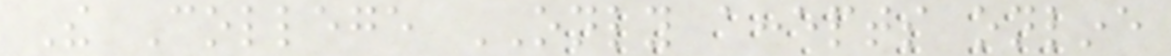The College ONLY accepts online
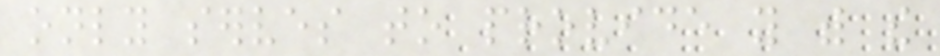only serves to provide you with the
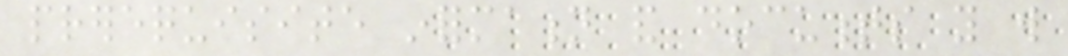prerequisite information and documents you will
